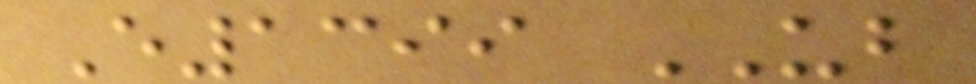E1399 UB
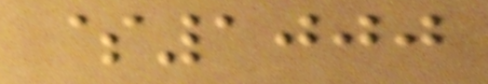$1000
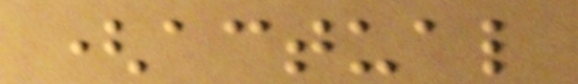(actual
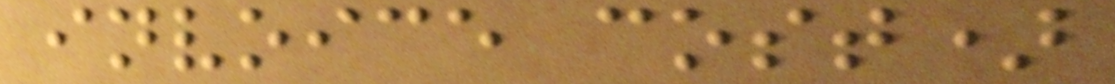invoice cost)
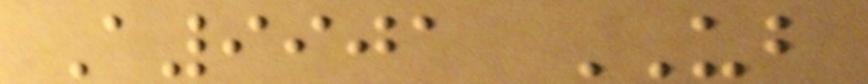A9901 UB
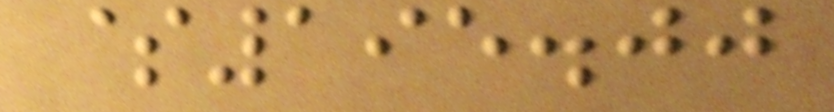$195.00
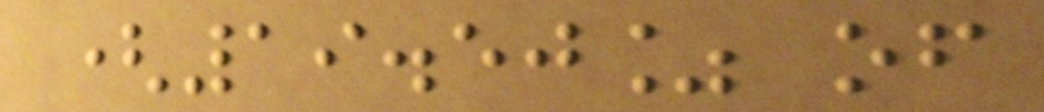(19.50% of
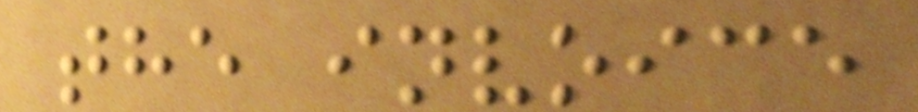the invoice
